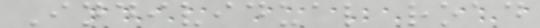Individual road
